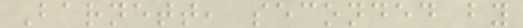Barnett, seconded by
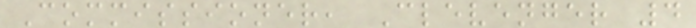Commissioner, Clevenger 4
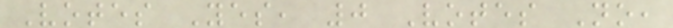Votes Yes, 0 Votes No,
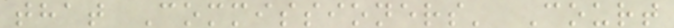that Commissioners' Court
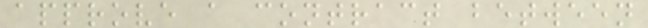approve a contract between
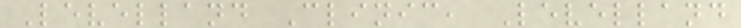Levelland Clinic, Levelland
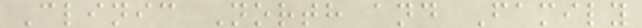Clinic North and Family
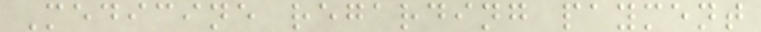Medicine regarding payment
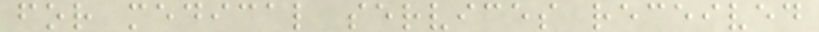for medical services received
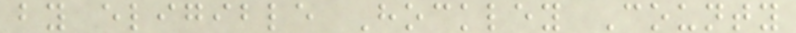by eligible Hockley County
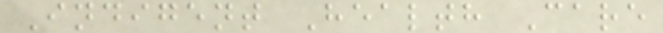Indigent Health Care
